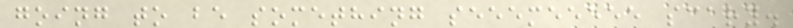going to be something seeemeeeee scary.
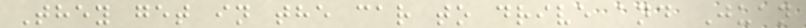They get in the car to drive and Juan
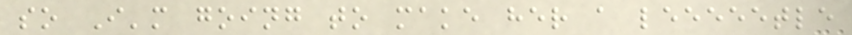so I'm going to make her a leeeeetle
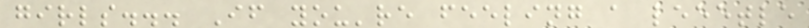girls... If you're feeling a leeetle
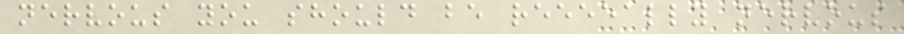nervous you should be reeeeally nervous
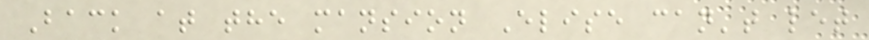Back at the mansion Elise can't let
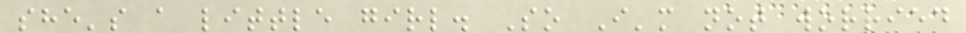she's a little girl. So I'm not worried
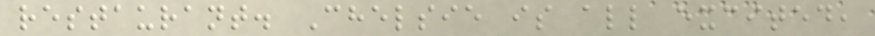restaurant. Chelsie is all excited,
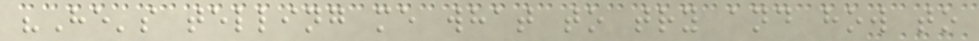"He's telling me what to try and how to
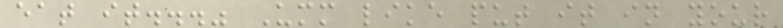eat it..." Umm like put it in your
